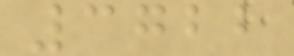3722
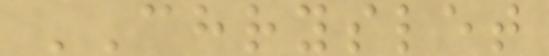CHRYSLET
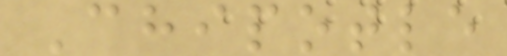Chipotle
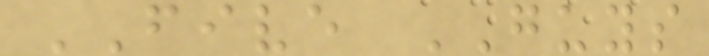FIVE GUYS
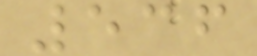536
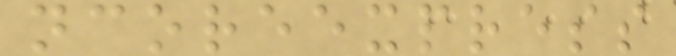ncoreexpress
